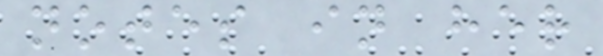notes in her
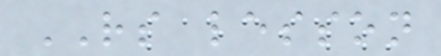RS lesson
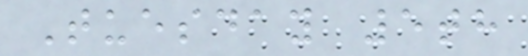Tuesday 5th
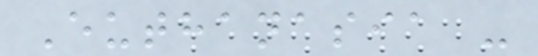Euthanasia -
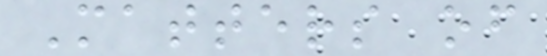Matters of
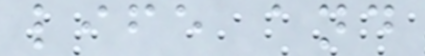life and
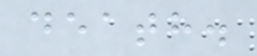death.
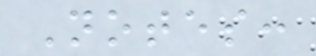Notes:
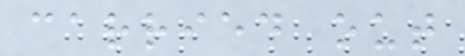carried out
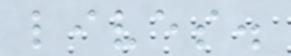lives.
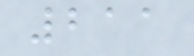211
